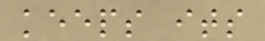keeps its
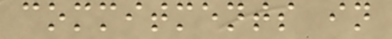commitments in
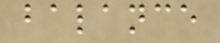balance
